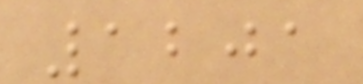1201
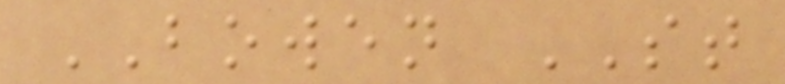BOWEN ST
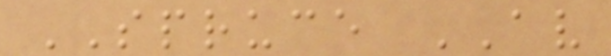SPRUCE AV
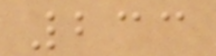233
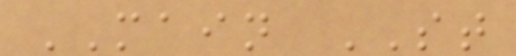MAIN ST
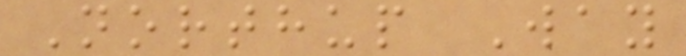Northup Way
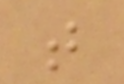t
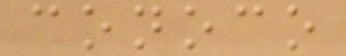conoco
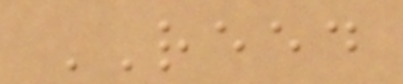REED
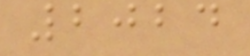2024
